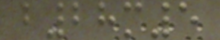b28m5
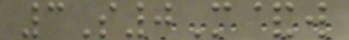3S0M&w
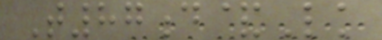T87d&Lk
